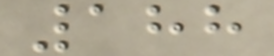188
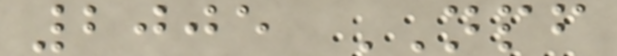2005 NPF
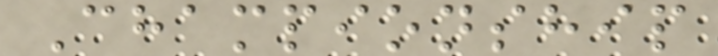Championship
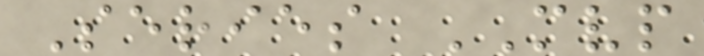Series MVP
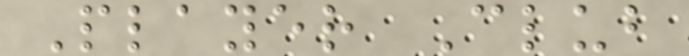Player Club
